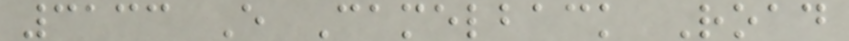3133 E Camelback Road
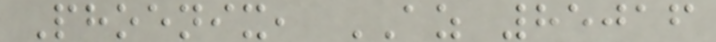Phoenix, AZ 85016
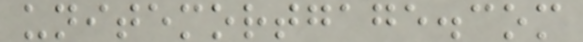unitemortgage.com
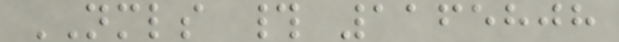NMLS # 1165808
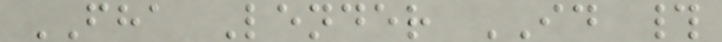FHA Lender ID #
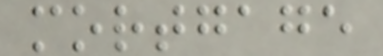mortgage
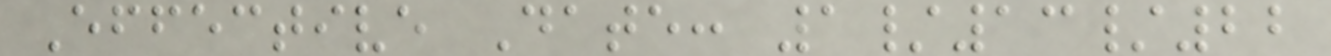Effective Date: 1/13/22
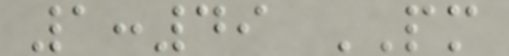1:49 PM
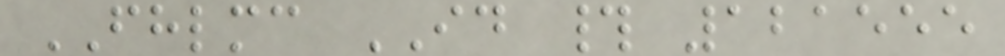FHLMC ID # 121555
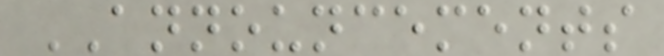ANNOUNCEMENTS
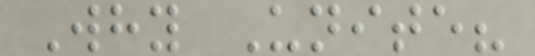Why Unite?
